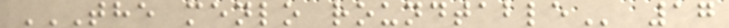THE MENLO ROUNDTABLE 17
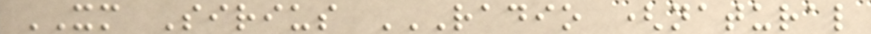XM Sirius RADIO (NATURAL
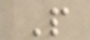P
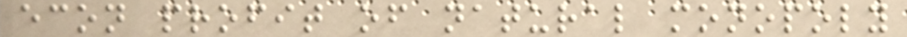econ profit of natural monopoly
